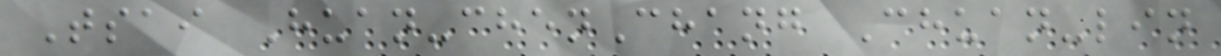Tsai Huan-chenChang Chuan-lin
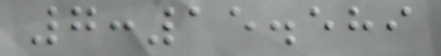7:15.589
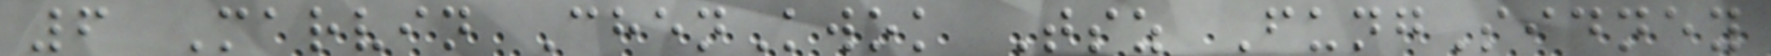6 Marvin ChenKwok Tsz FungSidney
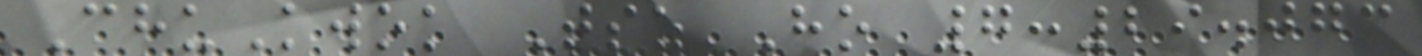ChuKwok Tsz Ho 7:29.073
